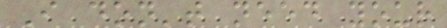I don't need your
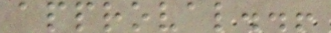approval..!
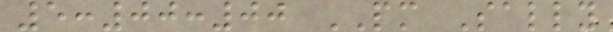5:00:00 PM Sally
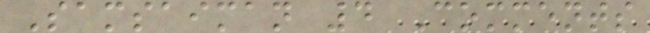Samsaiman 4 Comments
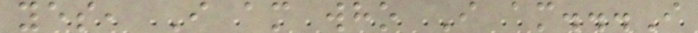yes, I am who I am...I
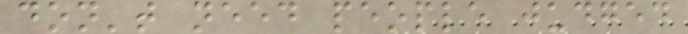don't need people judged
